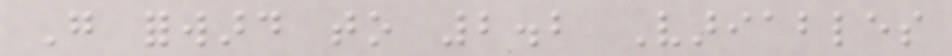Go forward to 2.2 Variables
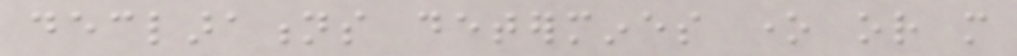declarations determines one or more
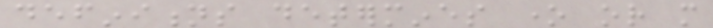definitions determines one or more
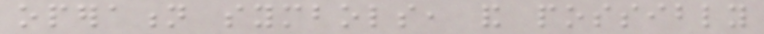operation symbols, and possibly
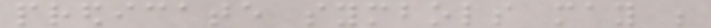predicate symbols may be
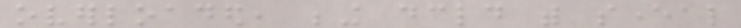overloaded, being declared with several
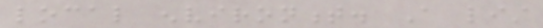local environment. A list
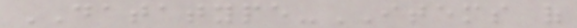DATATYPE-ITEMS of
